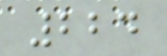224
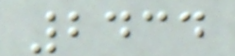2434
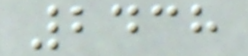2438
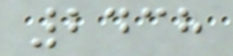2438
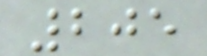205
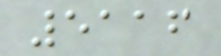5116
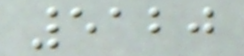5120
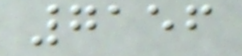7156
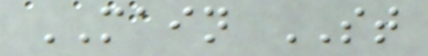MAIN ST
